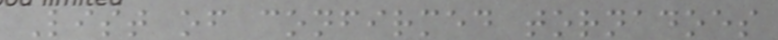List of confirmed tornadoes
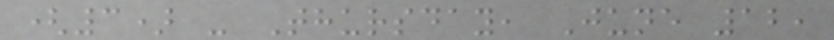(3) - Thursday, June 12,
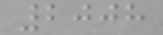2008
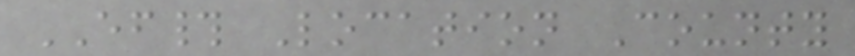EF# Location County
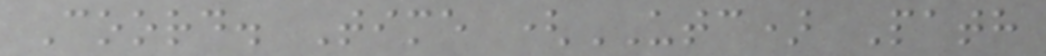Coord. Time (UTC) Path
